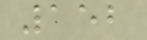152
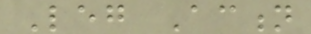Leg Action
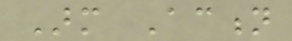Arm Action
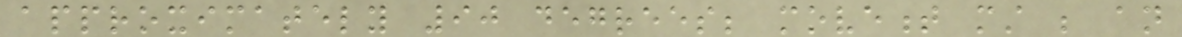approximately 90 degrees; movement must be an
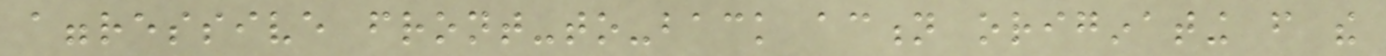aggressive front-to-back action originating from the
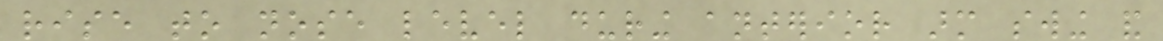rise to nose level during anterior arm swing and
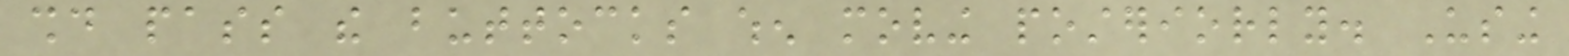should pass the buttocks when moving posteriorly. Using
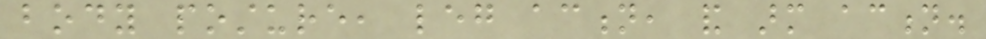body posture, leg action, and arm action.
